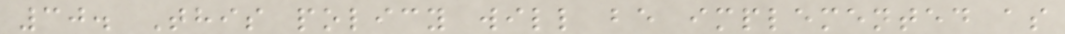30. This policy will be implemented as
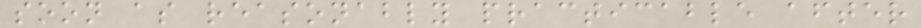soon as reasonably practicable after
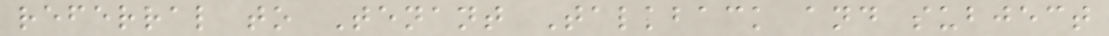referral to Tenant Talkback and subject
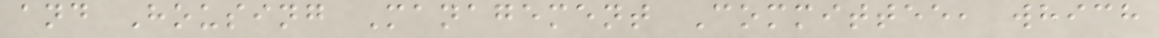and Housing Management Committee, which
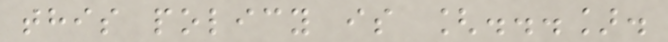this policy is [...].
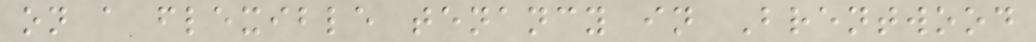on a flexible tenancy in Brentwood
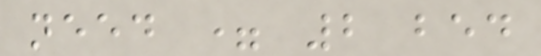need = 2 bed
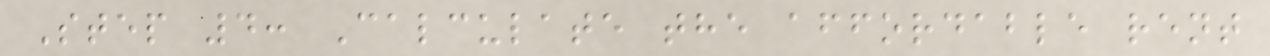Step 4: Calculate the affordable rent
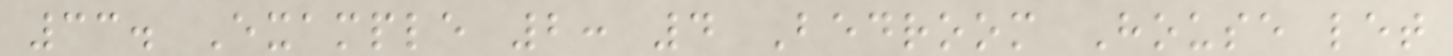33. Example 2: 4 Bedroom House let
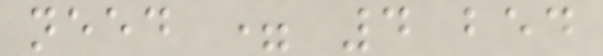need = 4 bed
